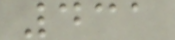431
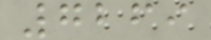7269
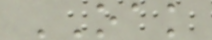OAK
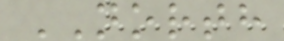NORTH
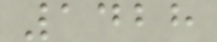1428
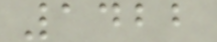1422
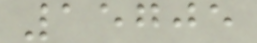15705
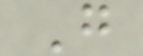G
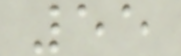55
